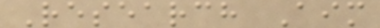Research Aim
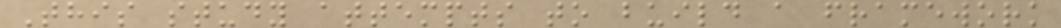This study attempts to build a framework
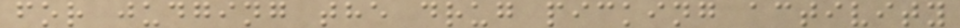for judging the drug picking activity
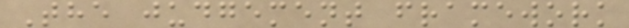The judgement framework
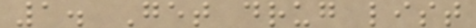1. Get drug list
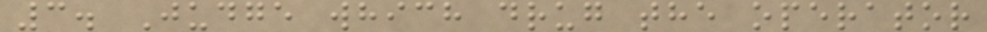3. Judge which drug the operator
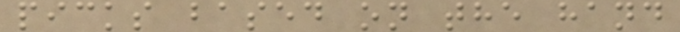picks based on the hand
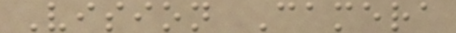Vision Camera
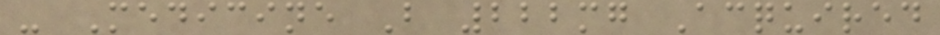- Medicine B 222mg Acquired
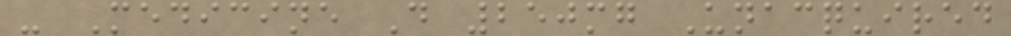- Medicine D 250mg Unacquired
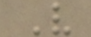V
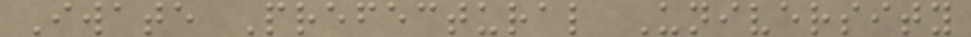Iwate Prefectural University
